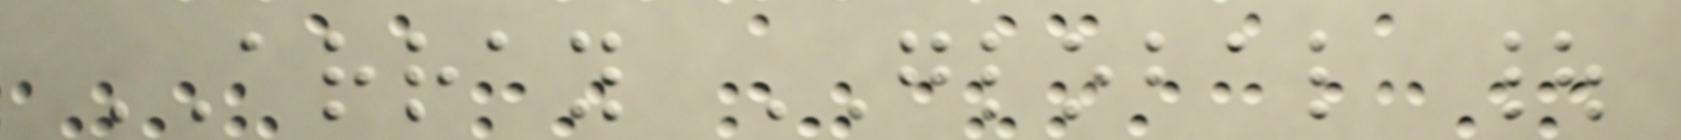ARRAY GLOBAL |
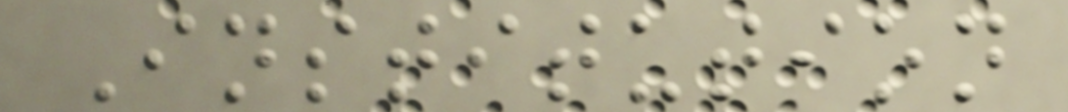Institution
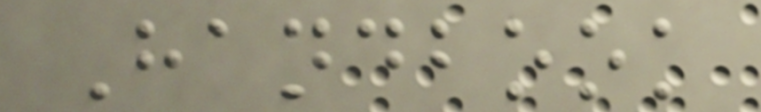Handbook
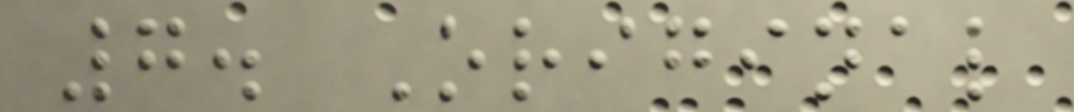7. Original
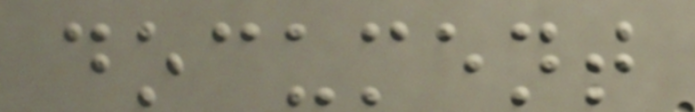document
